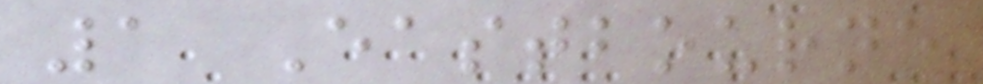1 Eastbourne
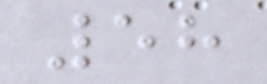58
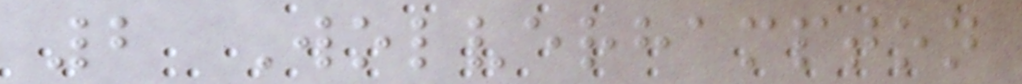2 Wolverhampton
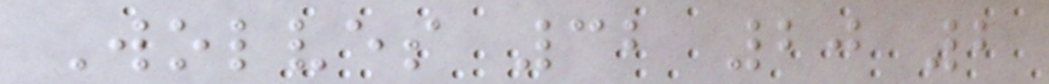Wolves 32 20 2
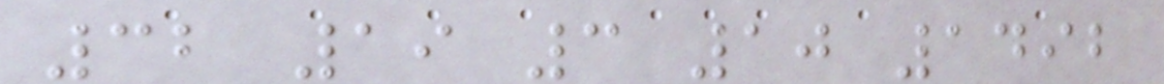32 19 3 10 1492
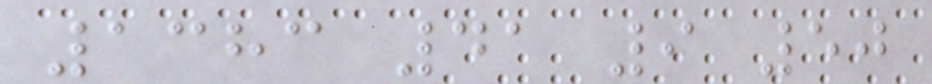1383 41 9 50
